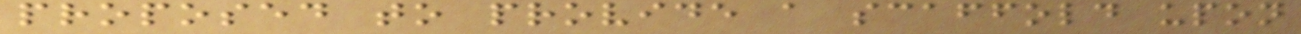proposed to provide a scaffold upon
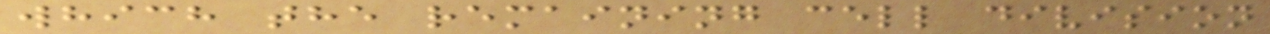which the remaining cell division
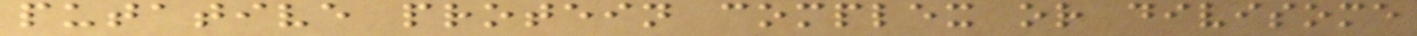putative protein complex or divisome
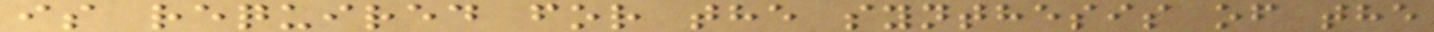is required for the synthesis of the
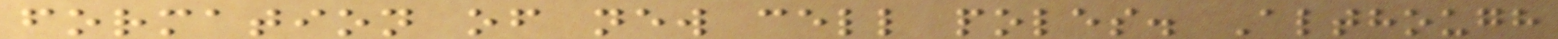formation of new cell poles. Although
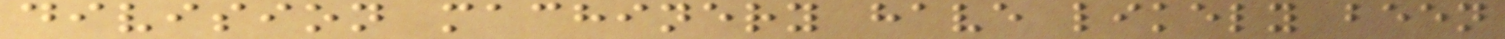division machinery have likely been
